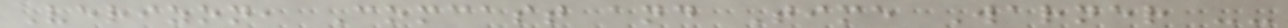Verizon, Comcast and Time Warner --
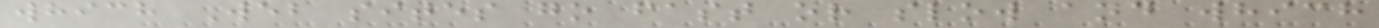which Web sites go fast or slow and which
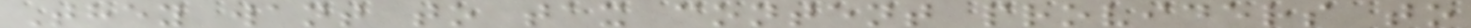They want to tax content providers to
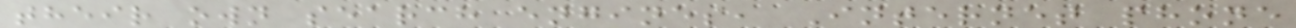their own search engines, Internet phone
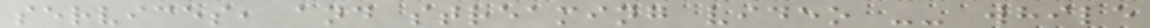services, and streaming video -- while
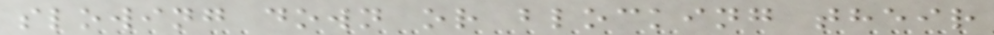slowing down or blocking their
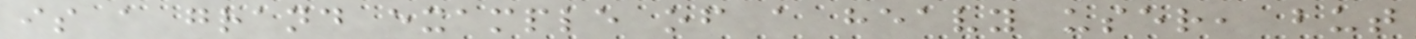is a grand example of a heavy user, but
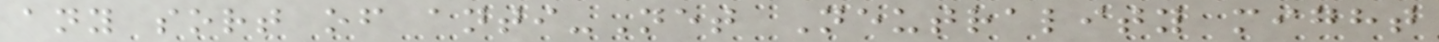any sort of anti-Net Neutrality might
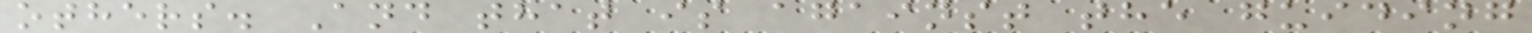others. And that is against the guiding
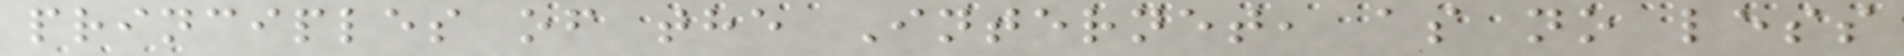principles of the Internet, as no less
